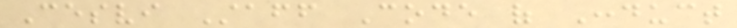Cesvi Staff Code of Conduct
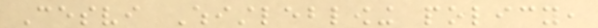Cesvi Whistleblowing policy,
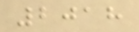2018
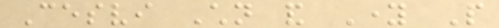Cesvi Children and Young People
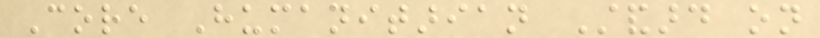Core Humanitarian Standard on
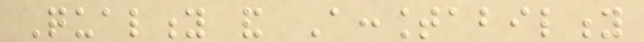Quality and Accountability
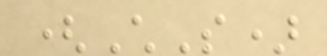(ChS)
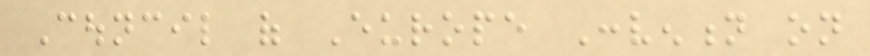Council of Europe Convention on
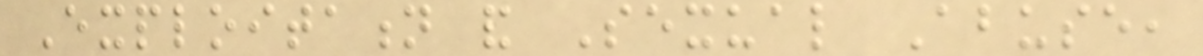Exploitation and Sexual Abuse,
